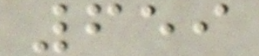659
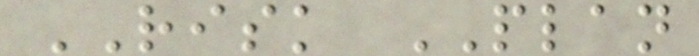RISK PLAN
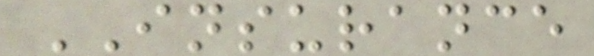INSURANCE
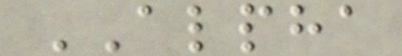ALPHA
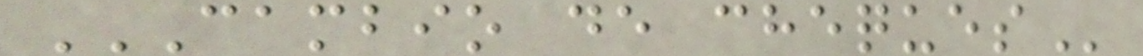CAMBIO DE CHEQUES
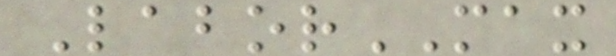LaborMAX
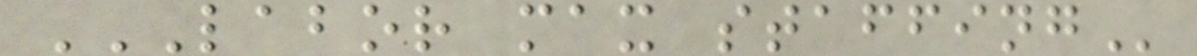LABOR MAX STAFFING
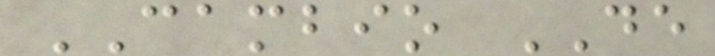CAMBIO DE
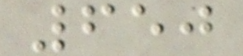650
